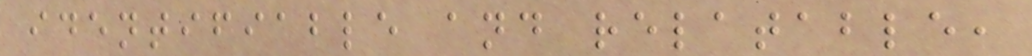identifiable and relatable,
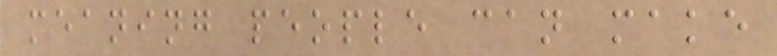meaning people can make
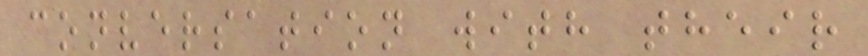conversation with their
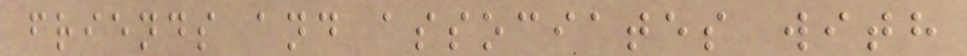friends and associates with
